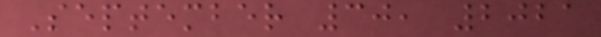September 30, 2021
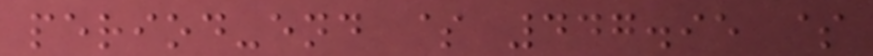period-end $ 447.95 $
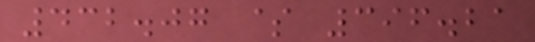432.07 $ 396.21
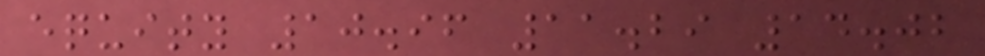equity 10.96 11.29 14.02
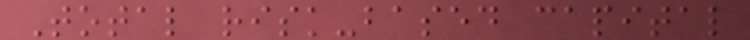Total risk-based capital
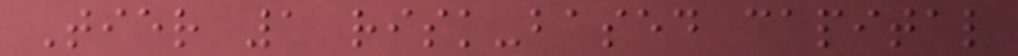Tier 1 risk-based capital
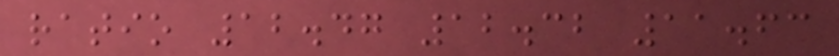ratio 12.47 12.32 11.63
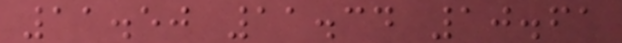11.50 11.34 10.61
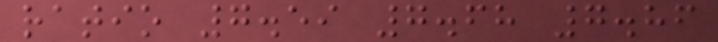ratio 7.59 7.68 7.86
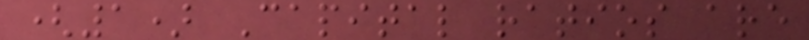(1) Capital ratios are
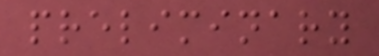preliminary
